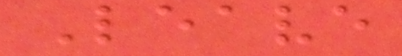Leave
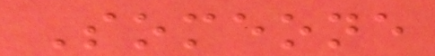Someone
